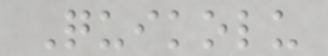Quikolu
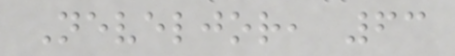Neveljor, 63
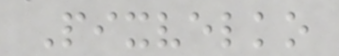Pixvelko
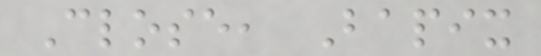Close, Bapix
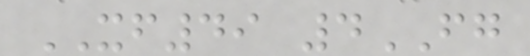XF49 4FG
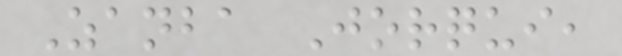Zanba Jorqui,
